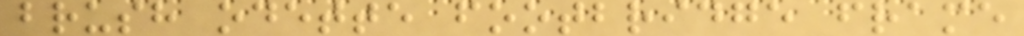brush odette footbridge frame
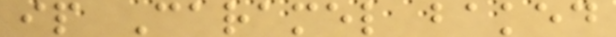ip Caramel baked
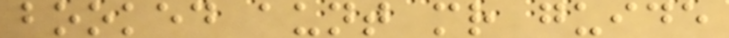booked aunt mr guide
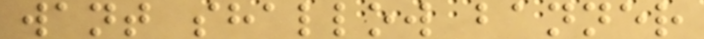want shallow banner
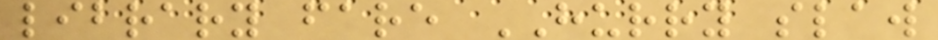library fare HURRY slaw
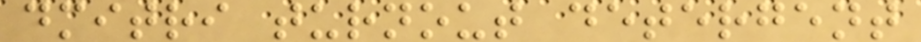dmitri turnout detergent
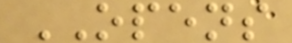OPENS
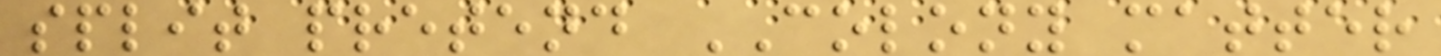split pretend COLONY matter
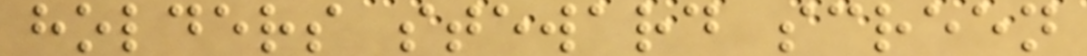holders steward screen
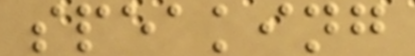speaking
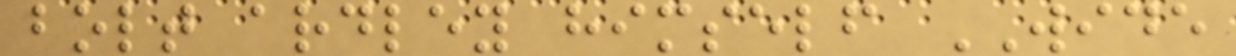bolt ardley himself WIDE
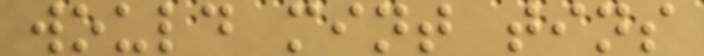would mint tins
